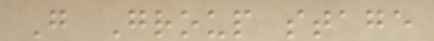G Group stage
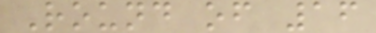Round of 16
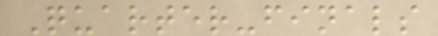Quarter-finals
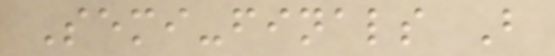Semi-finals B
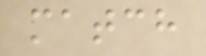match
